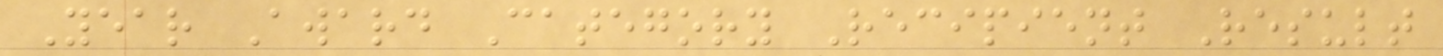Year Award Category Recipient Result
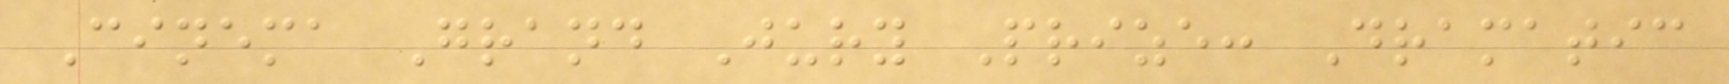Cinema Grand Jury Prize: Dramatic
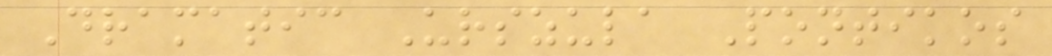Dramatic Urszula Pontikos
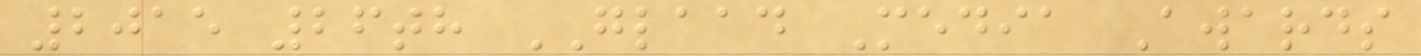2015 26th GLAAD Media Awards
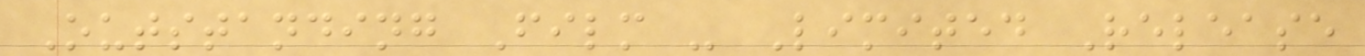Outstanding Film - Limited Release
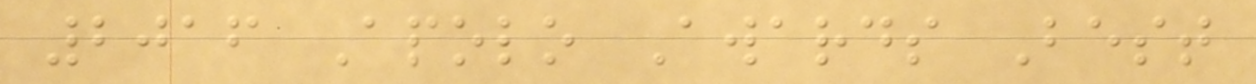2016 Apolo Awards Best
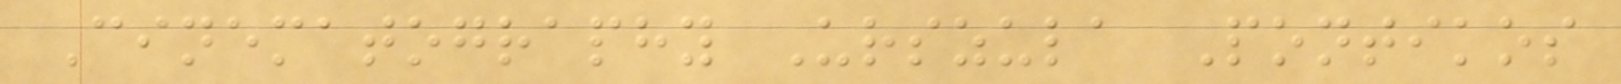Cinematography Urszula Pontikos
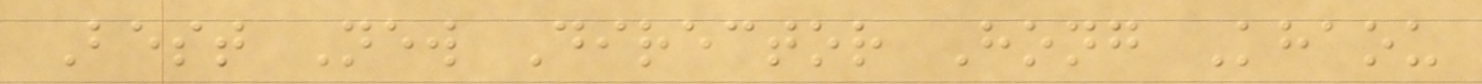Best New Director Hong Khaou
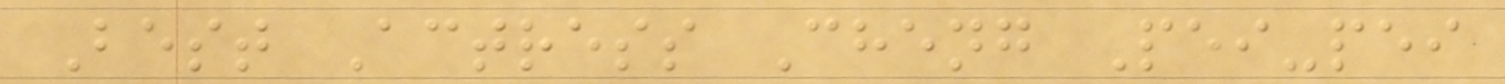Best Actress Cheng Pei-pei
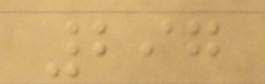297
